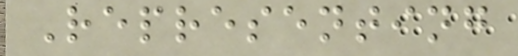Representing
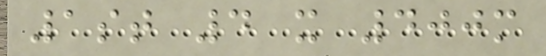1st 4 x 400m
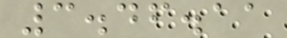3.46.11
